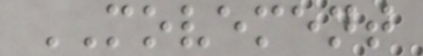MOVEMENT
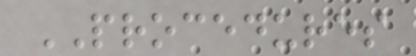PROCEDURES
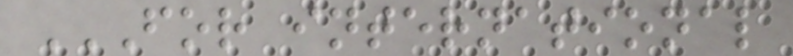FOR INTERNATIONAL
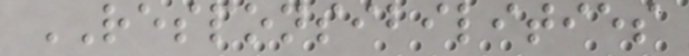RESPONSIBILITIES
